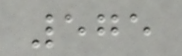575
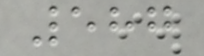587
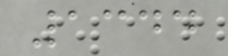1344
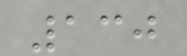130
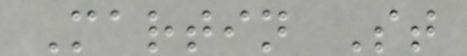Martin St
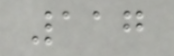117
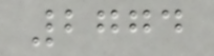2774
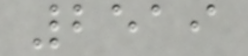2519
